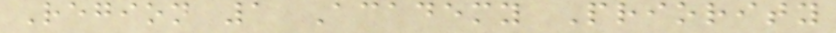Region 1 Academy Priority
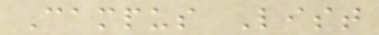Campus List
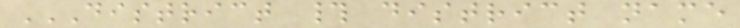DISTRICT # DISTRICT NAME
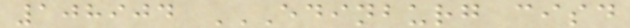108904 EDINBURG CISD
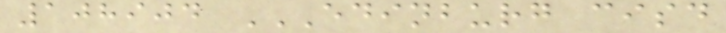108904 EDINBURG CISD
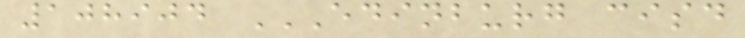108904 EDINBURG CISD
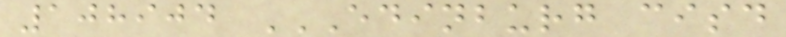108904 EDINBURG CISD
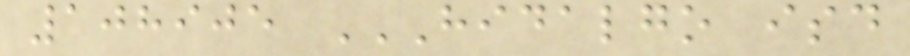108905 HIDALGO ISD
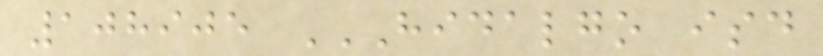108905 HIDALGO ISD
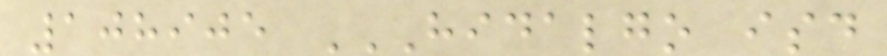108905 HIDALGO ISD
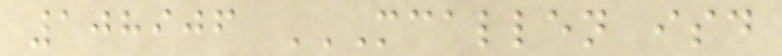108906 MCALLEN ISD
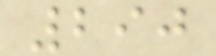290
